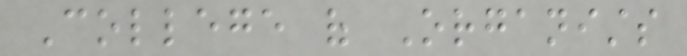College of Organists
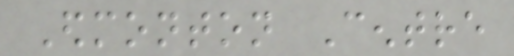Edmonton Centre
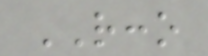RCCO
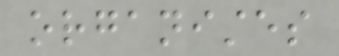organistes
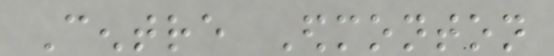Centre Edmonton
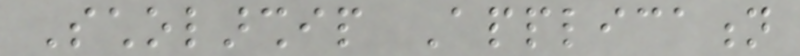Scholarship Application
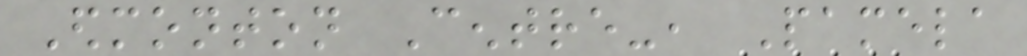Edmonton Centre-, Pamela
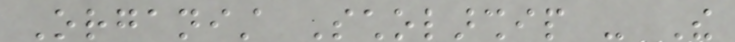Organist Scholarship - The
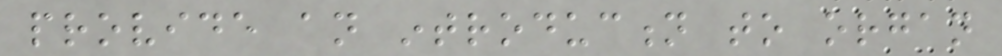provide an introduction to organ
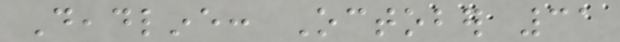Deadline: October 31
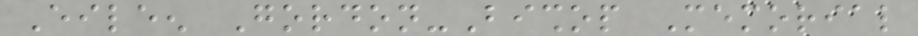Eileen Gordon-Bishop Memorial
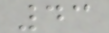43
